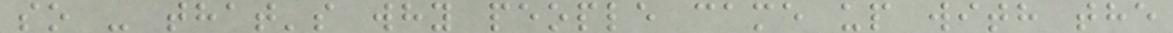so - that's why people came up with the
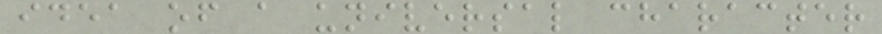idea of a universal character
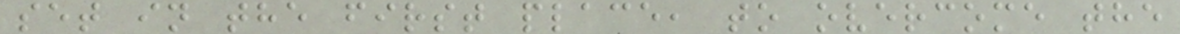set in the first place, to overcome the
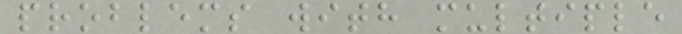problems with multiple
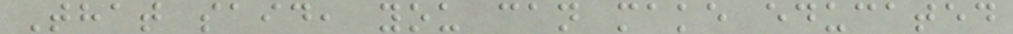That said, you can make educated
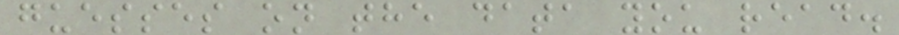guesses on the data you read.
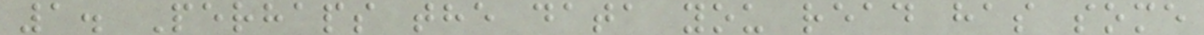1. Perhaps the data you read has some
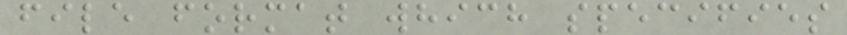file format which specifies
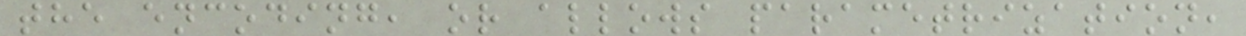the encoding, or allows parametrization,
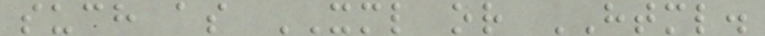such as XML or HTML.
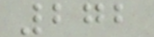272
